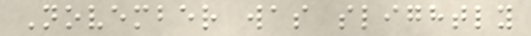November was slightly
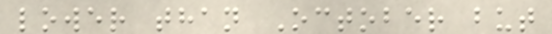lower than October but
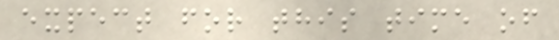expect for this time of
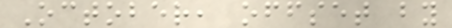October, offset by
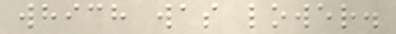which was lower.
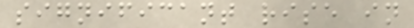significant rise in
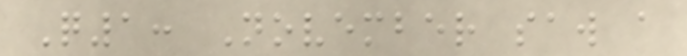Q1: November saw a
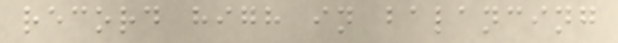record high in balancing
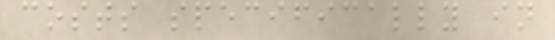costs specifically in
